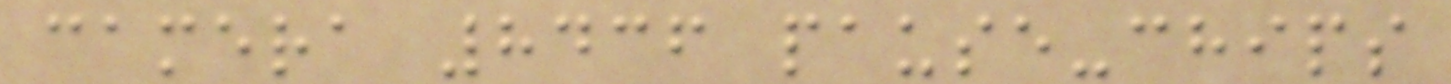camera 8436 pause-chips
